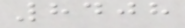8408
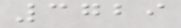3729
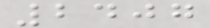2407
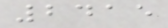2415
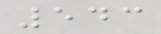543
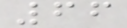66
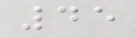45
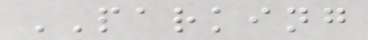PARKING
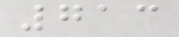713
